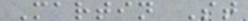Martin St
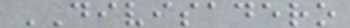DIVISADERO
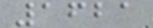1621
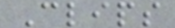Clips
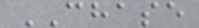CHASE
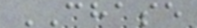CHASE
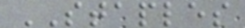STAPLES
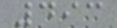493
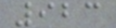923
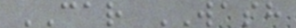CAR WASH
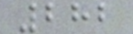282
